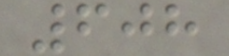608
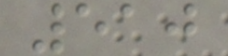510
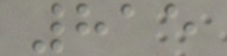815
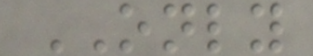ONLY
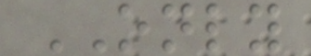ONLY
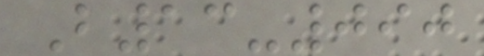B13-090
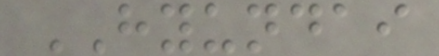HYUNDAI
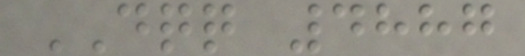DQQ 4887
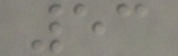53
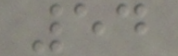54
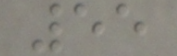55
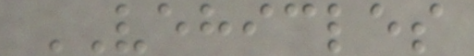VEHICLES
